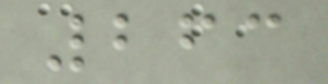263
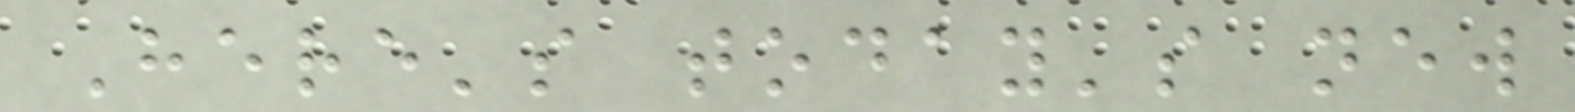Here's today's new
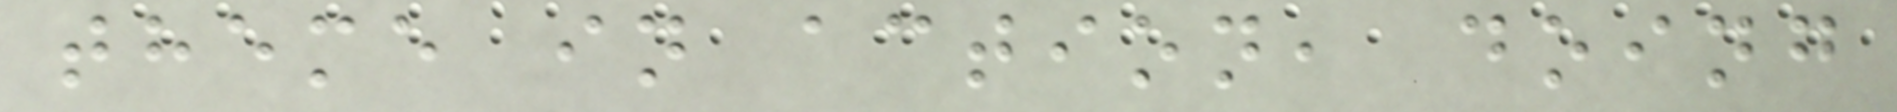theme in action, doing
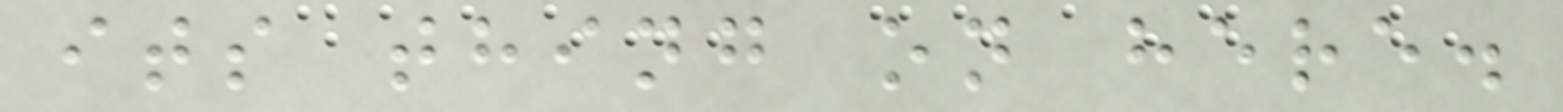its thing on here.
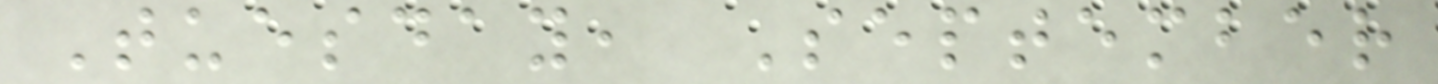Tuesday, September
